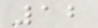12
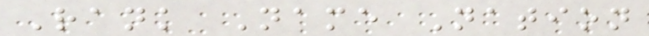Rank Name Nation
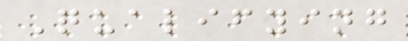Qualifying
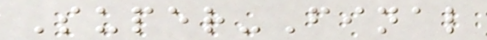Super-Final
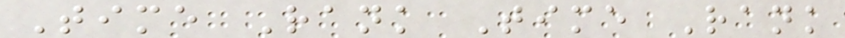Time Rank Time Rank
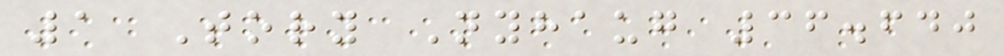1 Tory Nyhaug 36.640
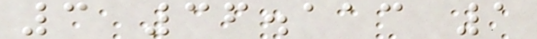3 36.113 1
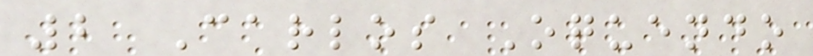2 Carlos Oquendo
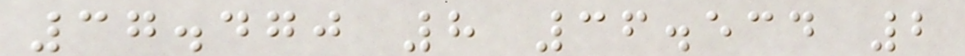37.470 8 36.534 2
